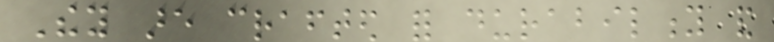They are crafted for durability and
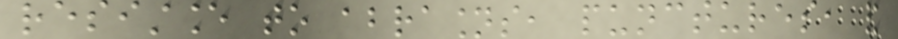resistance to abrasions, punctures, and
